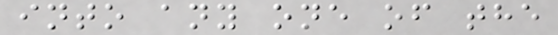into any one of the
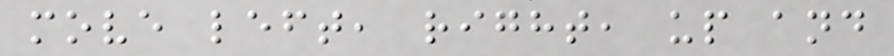move left, right, up and
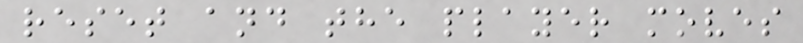reset and the player moves
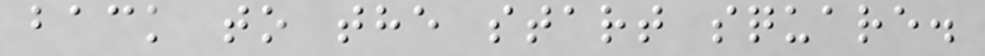back to the start square.
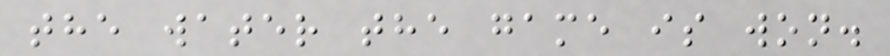the water the game is won.
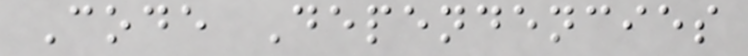Code Dependencies
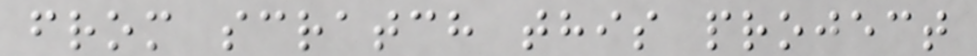from scratch this project
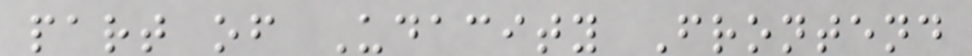part of Udacity Frontend
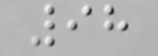98
